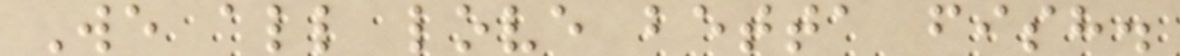We all love betta fish.
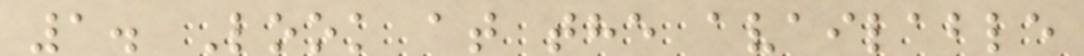1. Look at the available
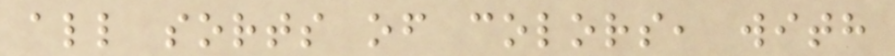all sorts of colors, with
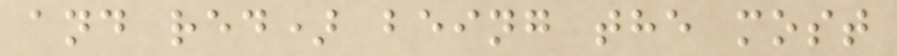and red) being the most
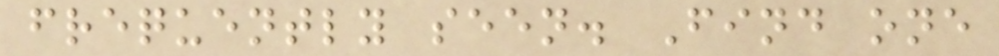frequently seen. Find one
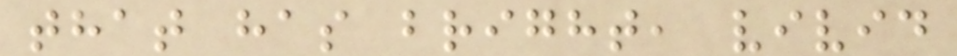that has bright, vivid
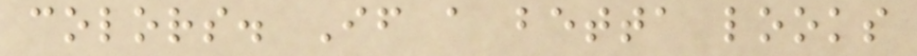colors. If a betta looks
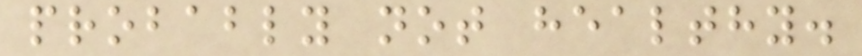probably not healthy.
